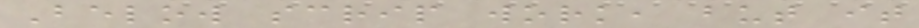Below scrip work, but it
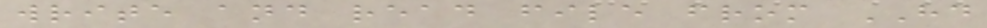write and read file from HD
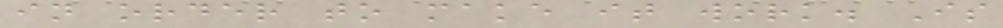in order to make it work. Is
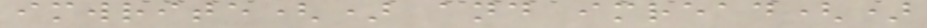imwrite() and imread()
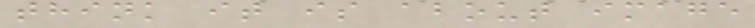think it is about image
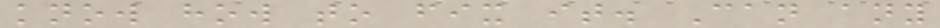know how to fix it. Can any
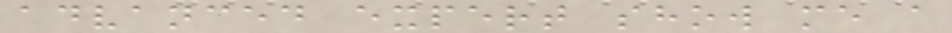advanced expert show me a
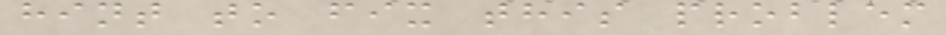hint to fix this problem
